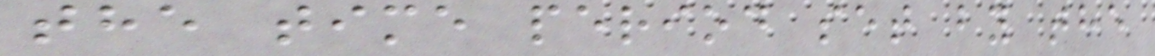the time period set by the
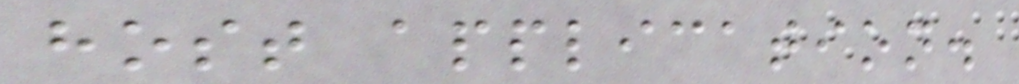host application.
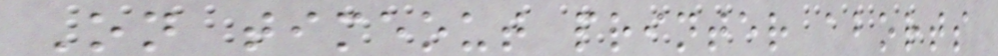On timeout printer aborts
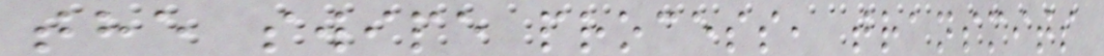the swipe process, transmits
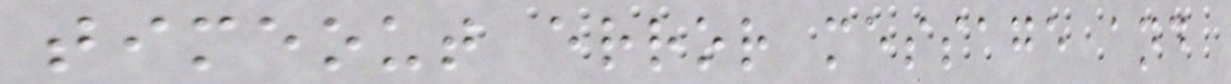timeout error message and
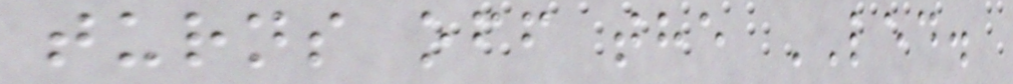turns off the LED.
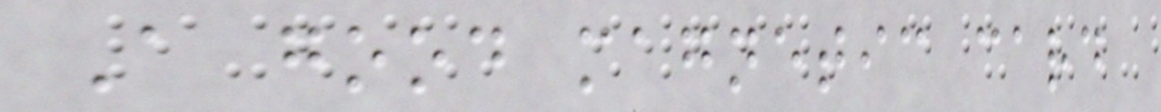A good magnetic card
